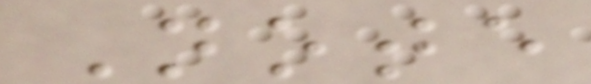Note
